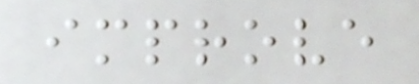improve
